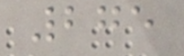275
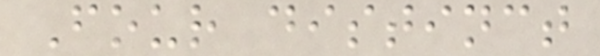Four distinct
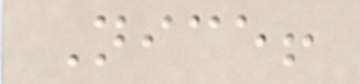Nice!
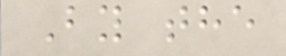By the
